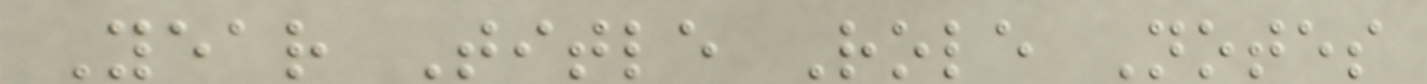Year Title Role Notes
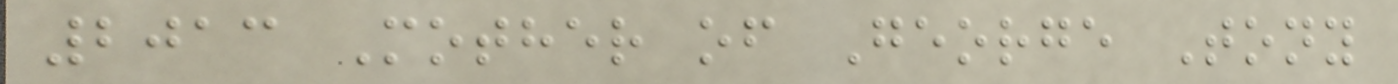2013 Mother of George Tony
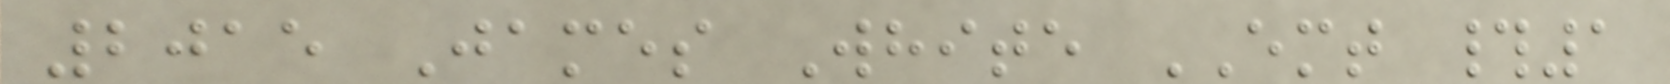2015 James White EMT #1
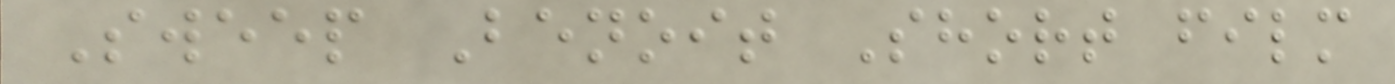Sweep Benoit Short film
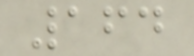164
